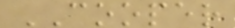COOPER
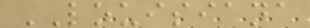LOUISIANA
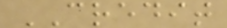CREDIT
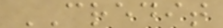CREDIT
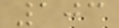103
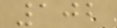102
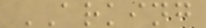ARKING
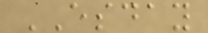ESDAY
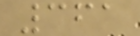361
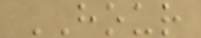HOUR
